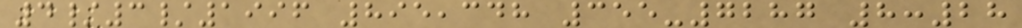4/3/1996 895,348 355-7287 8:28
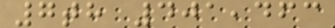7th 401,463
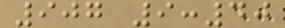907 9:40
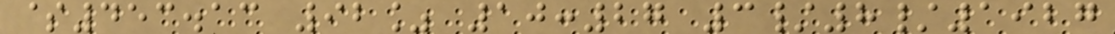$453.13 92% 10:27 3/8/1927
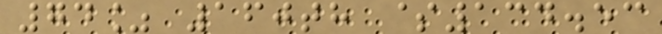74% 160th $134.53
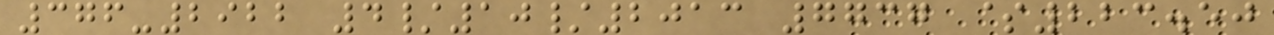376-2922 4/10/2013 7737 $223.50
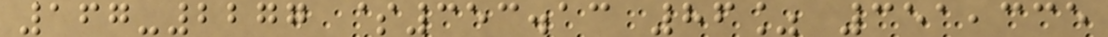167-2277 $353.13 86% 351,335
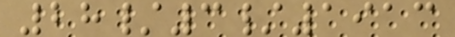28/3/1913
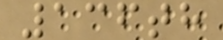136th
